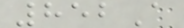852A
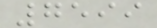7599
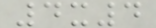4x4
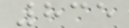835
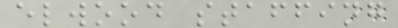elwood staffing
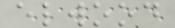elwood
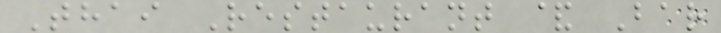Thai Restaurant & Bar
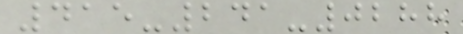415-241-0288
